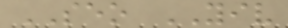SEO YIV
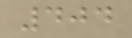404
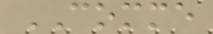COMME
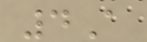4A
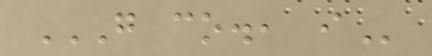G CO., I
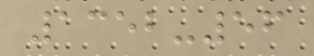1352-56
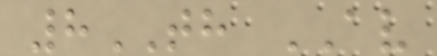8TH AV
